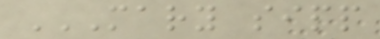MARY SIPP
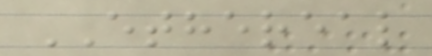ETHEREAL
